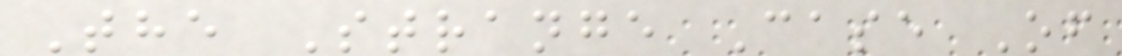The Strange Case Of
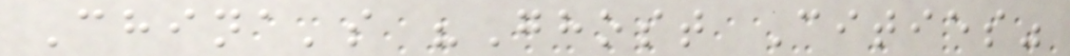China's "Ghost Cities"
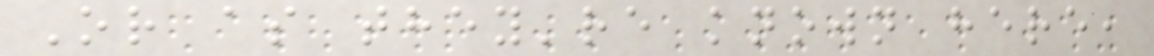Or as they're known here,
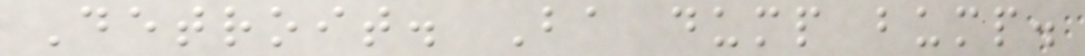Detroit. Ba dump bump.
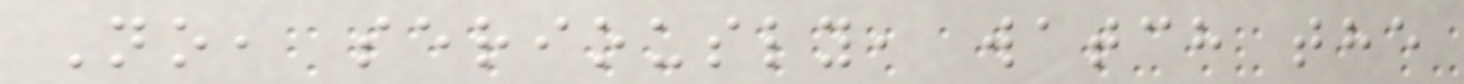No, seriously, watch the
